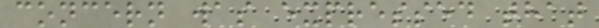concern was expressed that
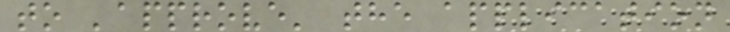to 'approve' the application
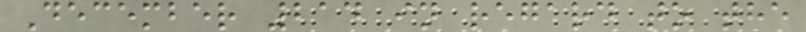December 214 in regard to the
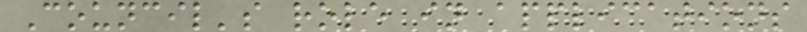Council's role in applications
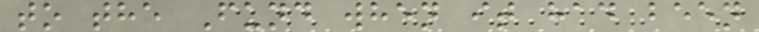to the Fund when it had been
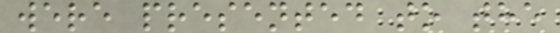were presented to the
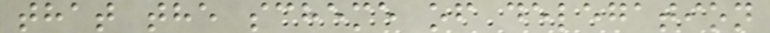that the scheme of delegation
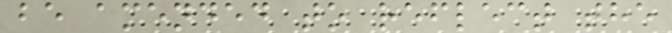be amended to reflect the
